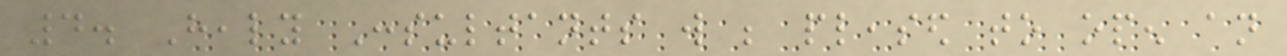4. Healy Consultants will be pleased to open an
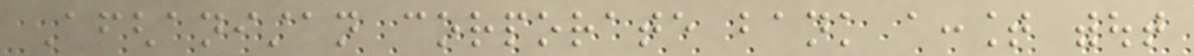Afghanistan corporate bank account without
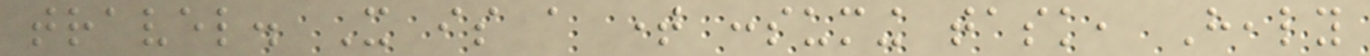travel. It is a time consuming task, Healy
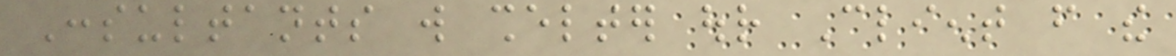Consultants will shelter our Client from the
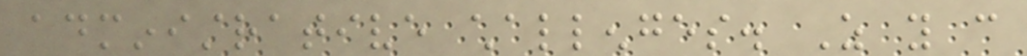administrative challenges. As you can
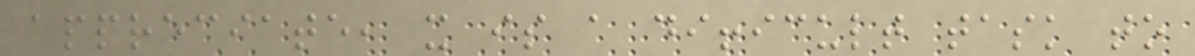appreciate, it is a difficult task to
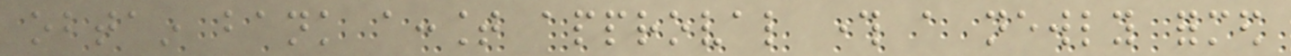obtain bank account approval through a newly formed
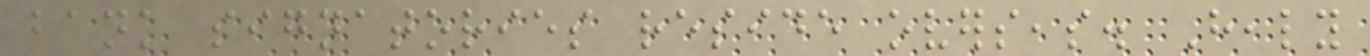bank signatories reside overseas. Healy
